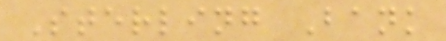Sterling Bank
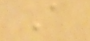A
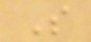S
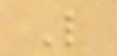L
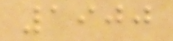1900
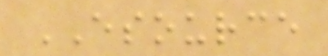ESOURCE
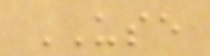USE
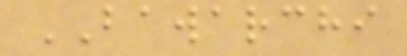BAWARCHI
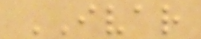IVAR
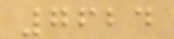7624
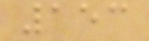153
